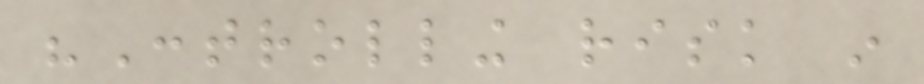"Controlling risk in
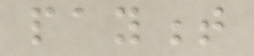payment
